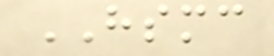HSMC
